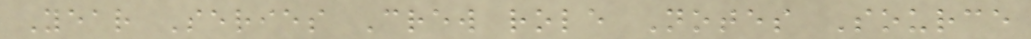Year Series Crew role Notes Source
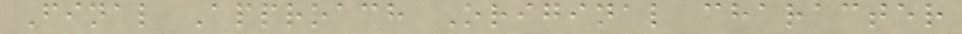Final Approach Original character
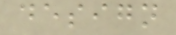design
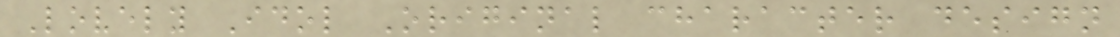Lovely Idol Original character design
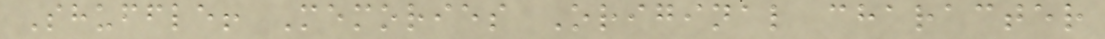Shuffle! Memories Original character
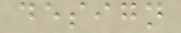design
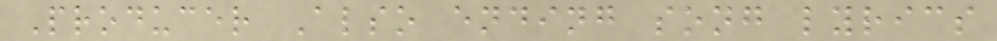Producer Also ending song lyrics
